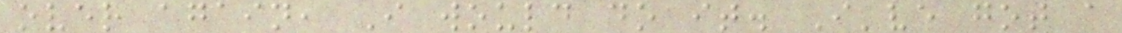over again, I would do it. I've got a
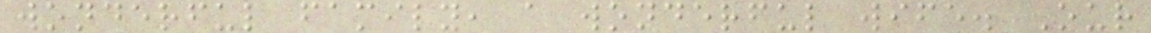wonderful family, a wonderful wife. Our
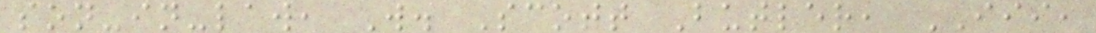son-in-law, W. Scott Butler, III,
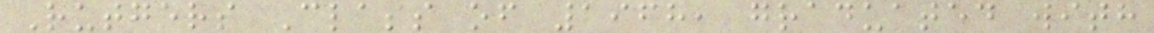Rutgers Class of 1968, graduated with
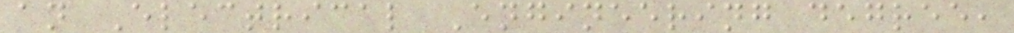an Electrical Engineering degree,
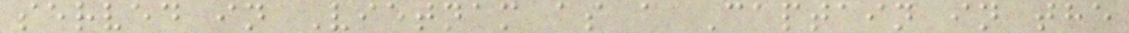served in Vietnam as a Captain in the
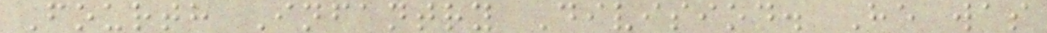Fourth Infantry Division. He was
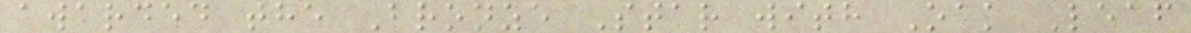awarded the Bronze Star with Oak Leaf
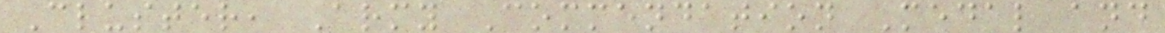Cluster, Army Commendation Medal and
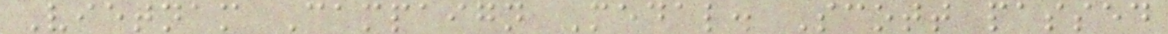Vietnam Campaign Medal. Scott passed
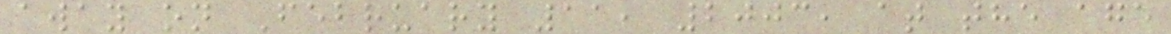away on February 11, 2003, at the age
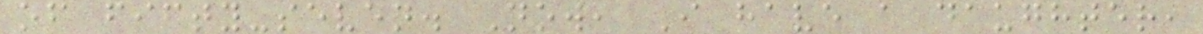of fifty-seven. Now, I have a daughter,
